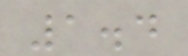1.4
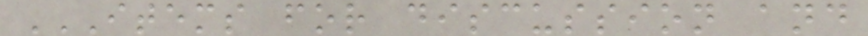ITEMS FOR DISCUSSION AND
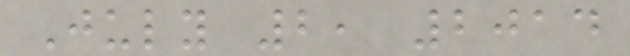July 2, 2014
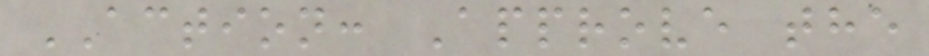ACTION: Approve the
